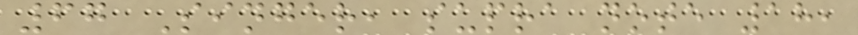67 Singer, supra note 18,
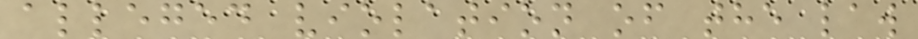alleged violation of the law
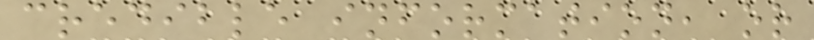credible information, or
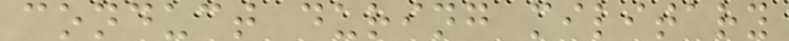conduct during military
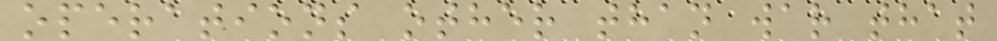operations other than war that
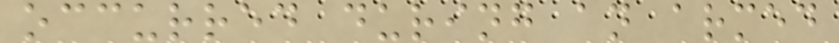occurred during an armed
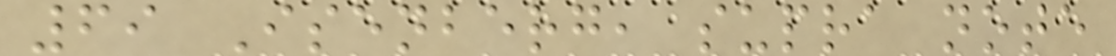69 Isenberg, supra note
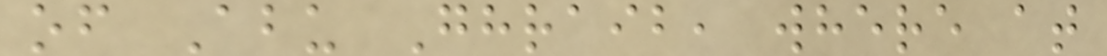of Abu Ghraib, where at
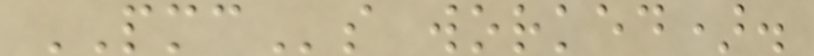PMCs worked).
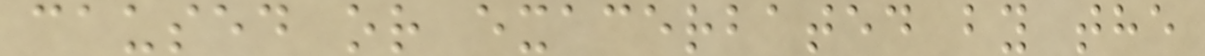caused or exacerbated by the
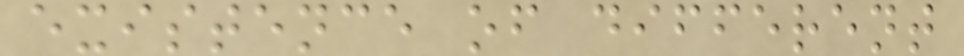existence of different
